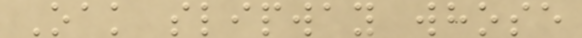Oak slipway whose
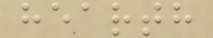hearth
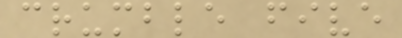crumble five
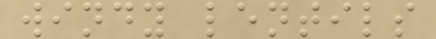windy lentils
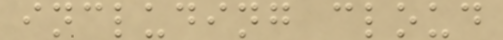including cloud
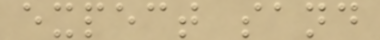expect sand
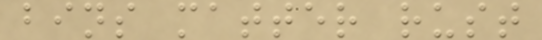bins matter rust
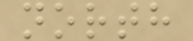north
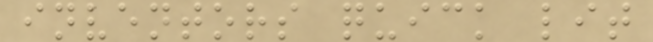inventors quick lit
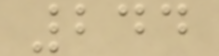244
